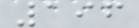196
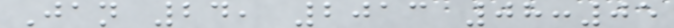Jan 24, 2013 08:05
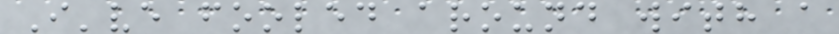I've fooled around with a
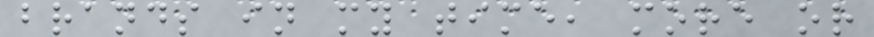brands in my time, more or
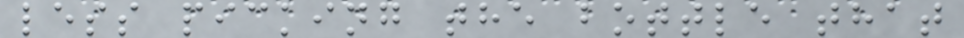less picking the bottle that
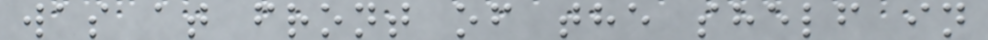was at front of the shelf in
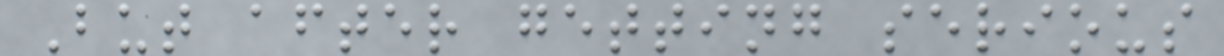But after getting serious
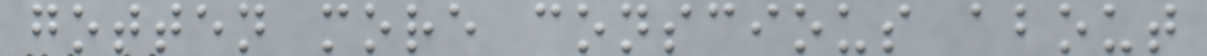gotten more conscious about
